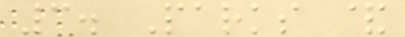3. Parks &
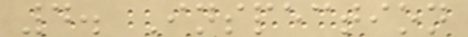4. Inspection
